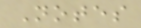Notes
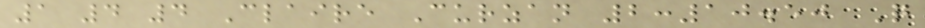1 4 4 Claire Curzan 2:10.50 Q
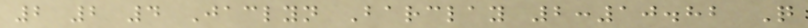2 2 4 Jaclyn Barclay 2:10.82 Q
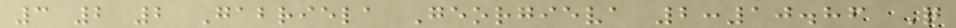3 2 2 Gabriela Georgieva 2:10.86 Q
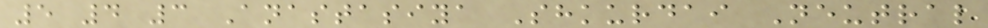5 4 3 Anastasiya Shkurdai Neutral
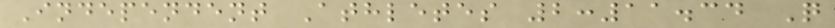Independent Athletes 2:11.34 Q
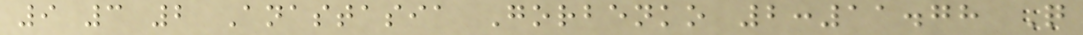9 3 2 Anastasia Gorbenko 2:11.78 Q
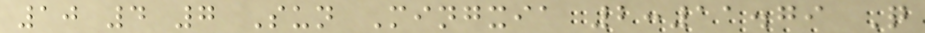10 4 7 Sun Mingxia 2:11.79 Q
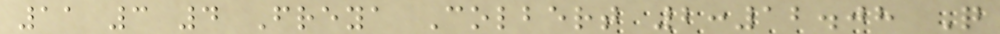11 3 4 Freya Colbert 2:12.08 Q
